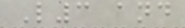L3 and
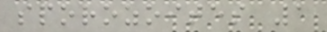sporozoites 1
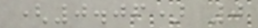(0.06) 0
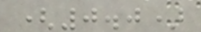(0.0)
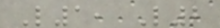L1, L2
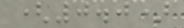(0.0)
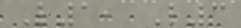L1, L3
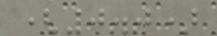(0.0)
